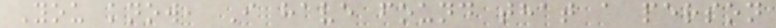You know, I have found that a person
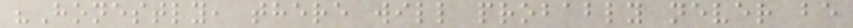"Honestly, there will probably never be
